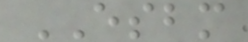ESBM
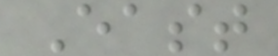East
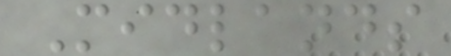Midlands
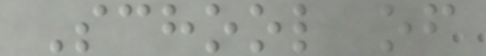School of
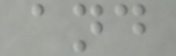and
